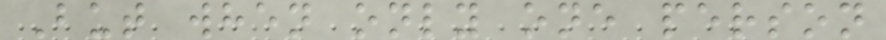But when only one person
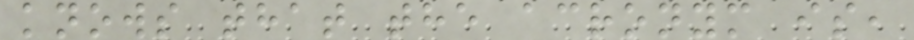knows that the acronym is,
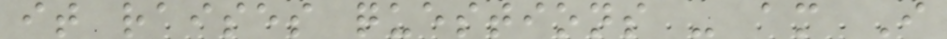it raises questions - am I
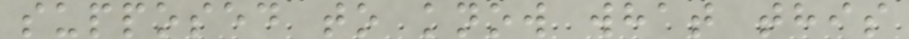supposed to know what this
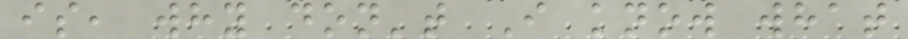is, why don't I know what
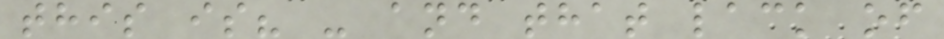this is? - and that lack of
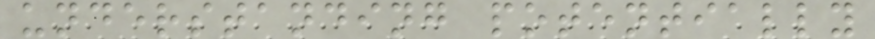understanding potentially
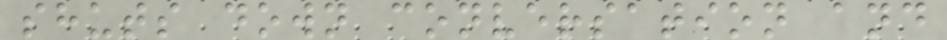shuts down conversation and
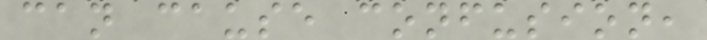can cause confusion,
